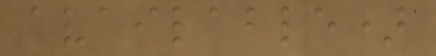available)
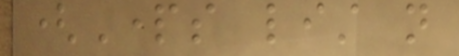(Parts list not
